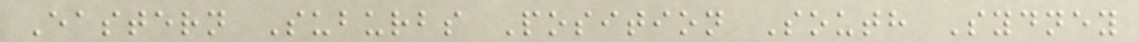Eastern Suburbs Position South Sydney
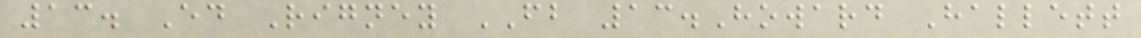13. Ed Rigney FB 13.Howard Hallett
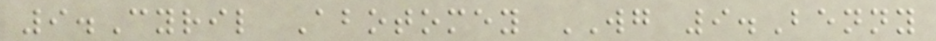9.Cyril Abotomey WG 9.Benny
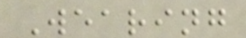Wearing
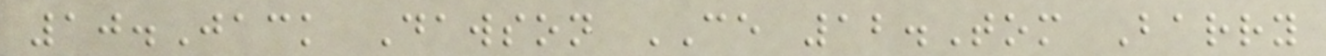10.Jack Dawson CE 12.Tom Barry
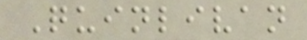Quinlivan
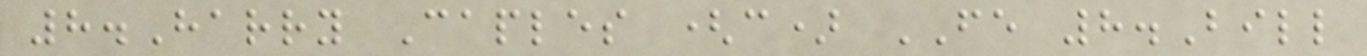8.Harry Caples (c) FE 8.Bill
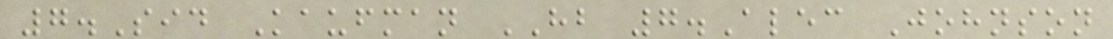7.Sid Kaufman HB 7.Alec Johnson
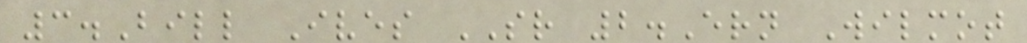3.Bill Ives SR 2.Ern Wilmot
